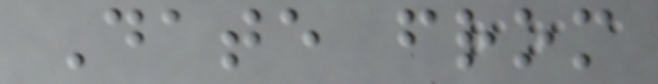Date from
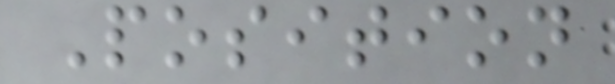Position
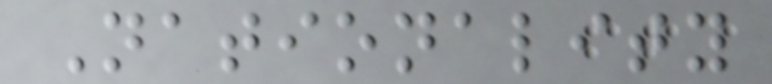Nationality
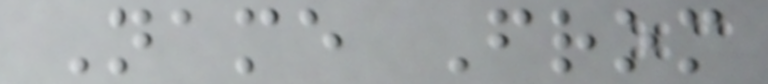Name From
